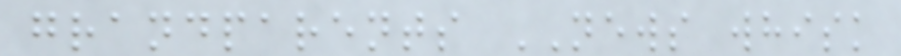grandparents NEWS whisk
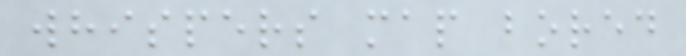whispers map bored
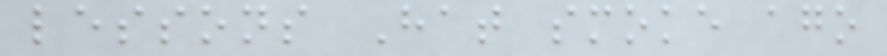lessons Hat smoke ago
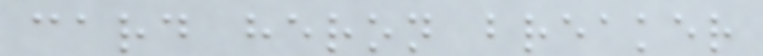card heron breaker
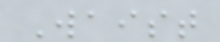Waist
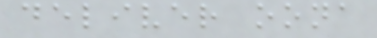deliver oona
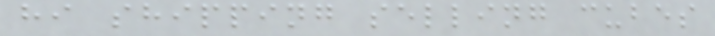hi shipping selling cubes
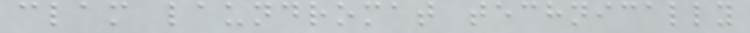clam laundromat technically
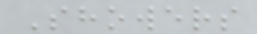Showers
